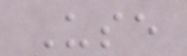Use
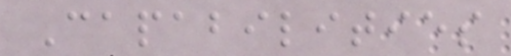Capabilities
